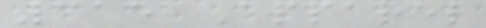315 Apparel
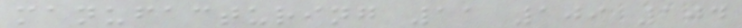manufacturing 11 109 104
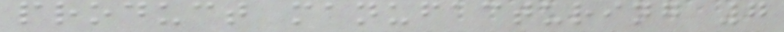product manufacturing 7
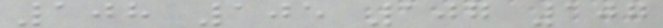108 105 107 107
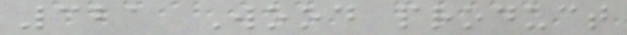321 Wood product
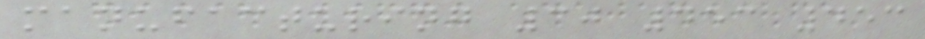manufacturing 30 453 453
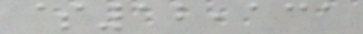$12,131
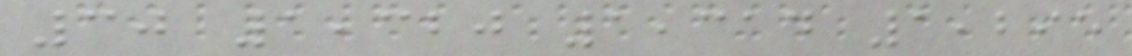30 1,320 1,314 1,295
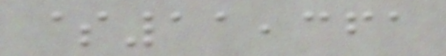$11,361
